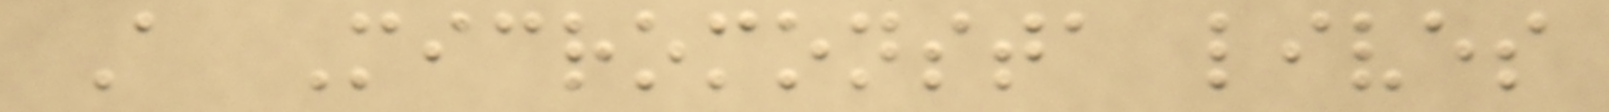A Micromonsta lives
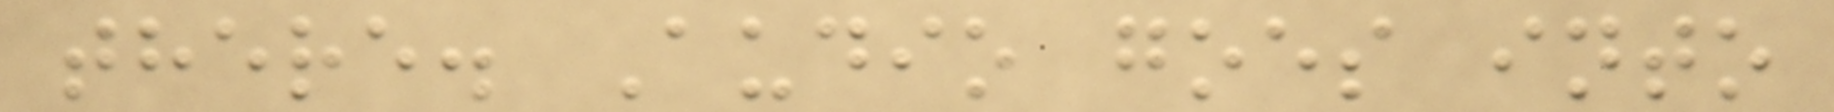there. Audio goes into
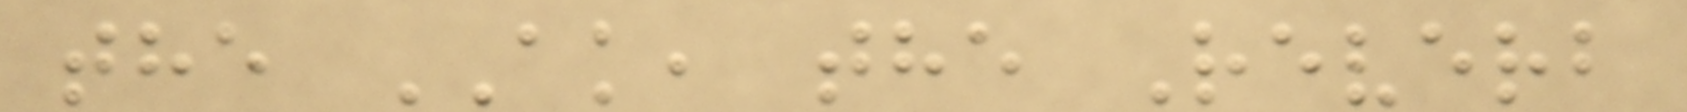the AK, the Reverb
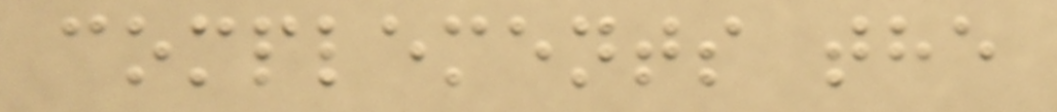complements the
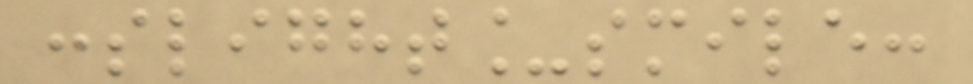:slight_smile:
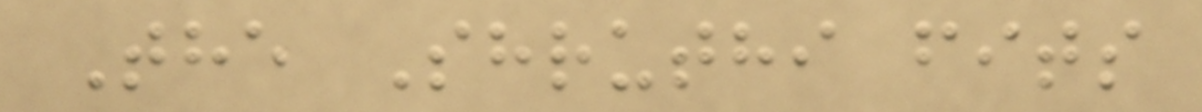The Shruthi fits
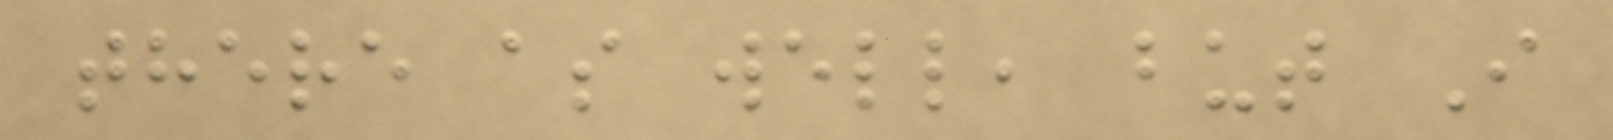there as well, but I
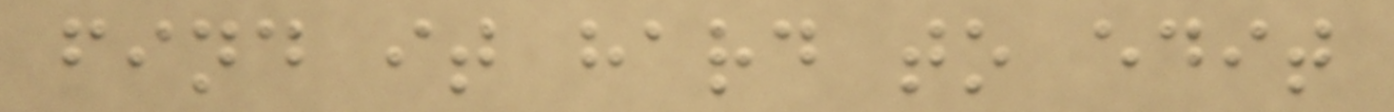find it hard to edit
